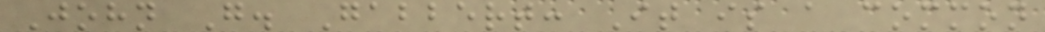John G. Gabbert: It is a common
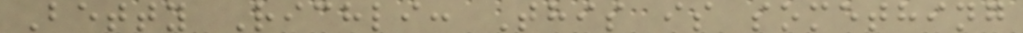Betty Richli: This is something
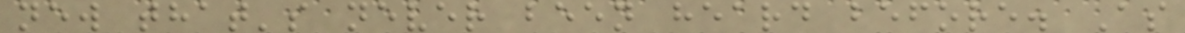new that's never been heard before. As
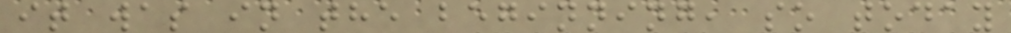it was in the beginning, so today
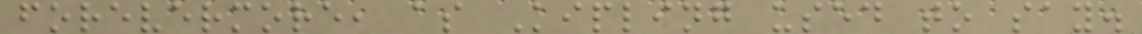forevermore, as Kipling used to say.
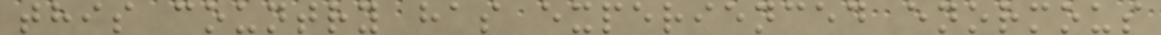this country has experienced enormous
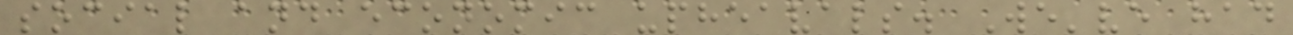social and economic upheavals. We've had
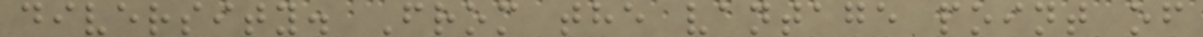diversity. From the vantage point of
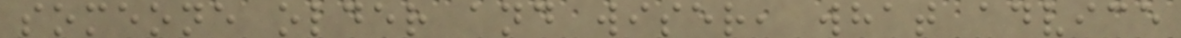someone older and wiser, what advice
